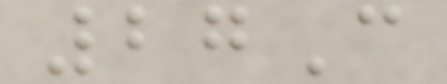27C
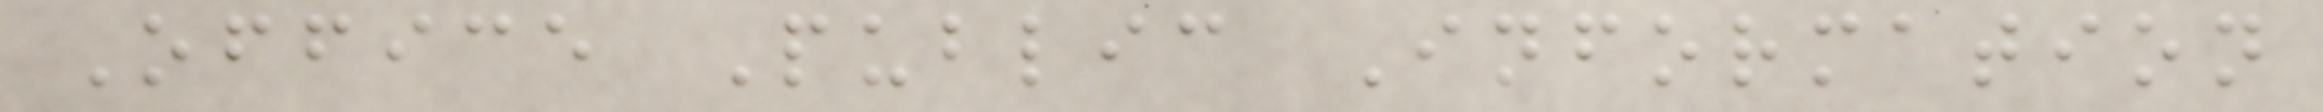Office Public Information
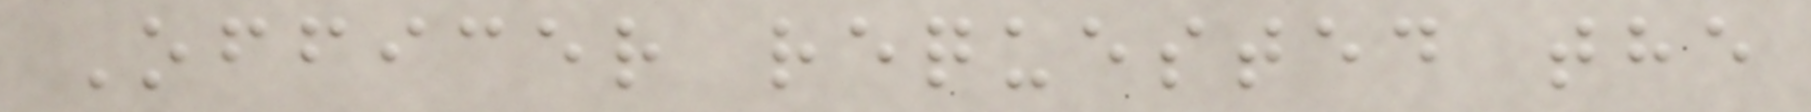Officer requested the
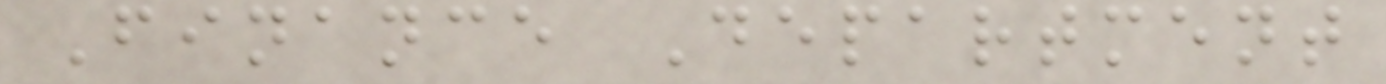Finance Department
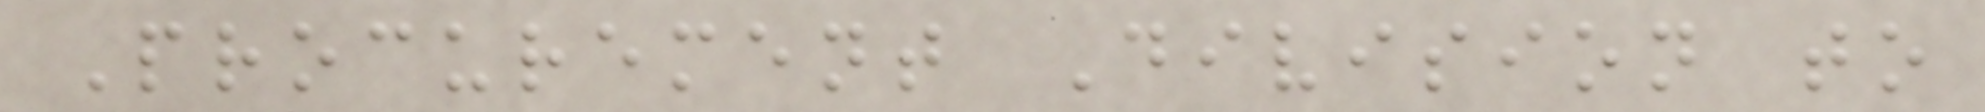Procurement Division to
